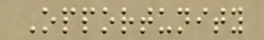Opportunity
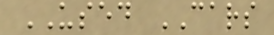USED CARS
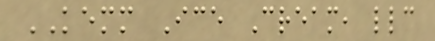KEMM Ice Cream, llc
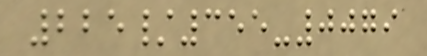225/355-0079
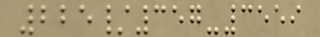225/357-3559
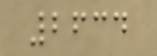2634
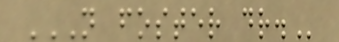N FOSTER DR.
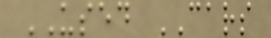USED CARS
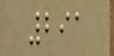291
